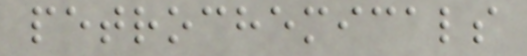petrochemicals
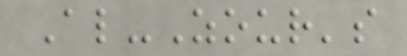Al-Zour's
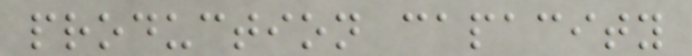production capacity
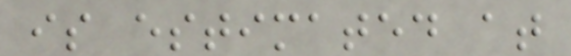is estimated at
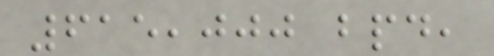615,000 bpd,
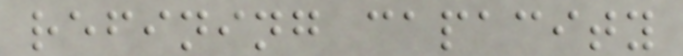refining capacity
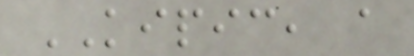KIPIC, a
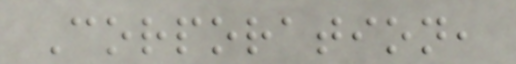Corporation,
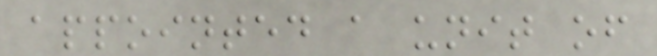appointed a unit of
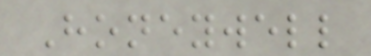Honeywell
